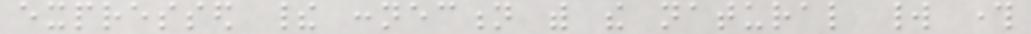expressed their connection with the natural world through
